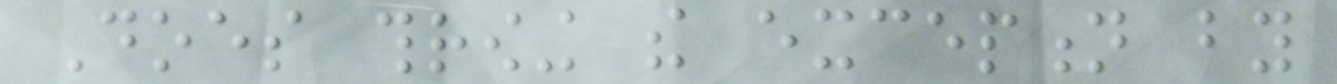Does throwing the exception by
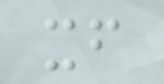itself
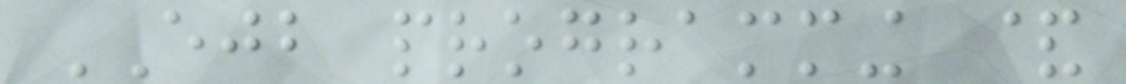EJB programming &
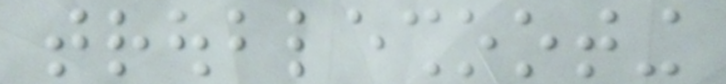troubleshooting
